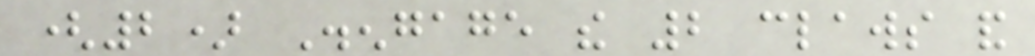(2) Disengage the 2 claws and
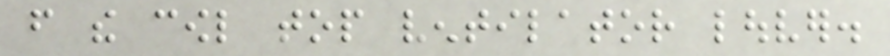from the cowl top ventilator louver.
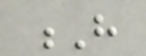H
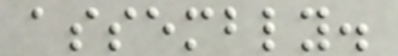assembly.
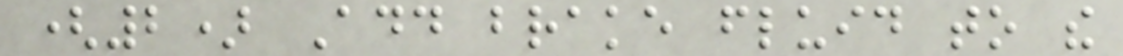(2) Add brake fluid to the
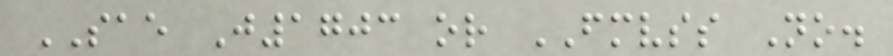SAE J1703 or FMVSS No.
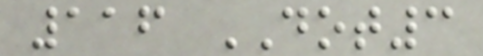116 DOT3
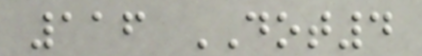116 DOT4
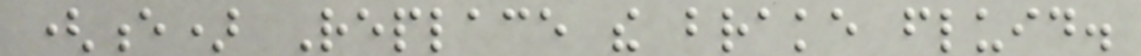(e) Replace the brake fluid.
